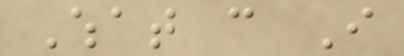What can I
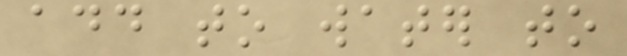add to water to
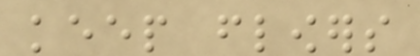keep flowers
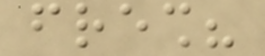fresh?
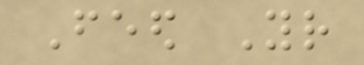Feed Your
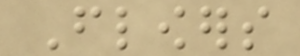Flowers
